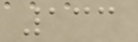133
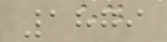1879
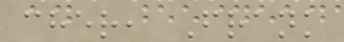cher, Frank
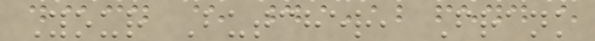Your Butcher, Frank
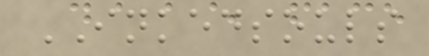INKEDSOULS
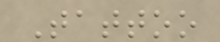Tattoo
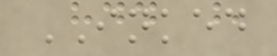INKED
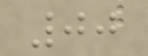00
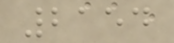2154
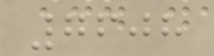7608
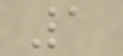1
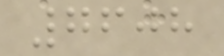7608
